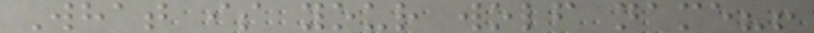What is your wolf name?!
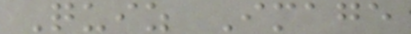Quiz Image
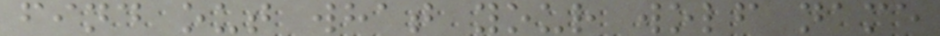find out what your wolf name
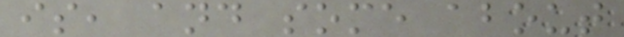is, and some about
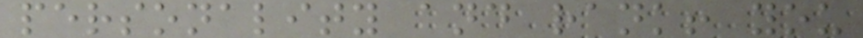personality and rank! you
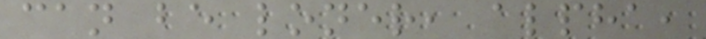can be loner, alpha,
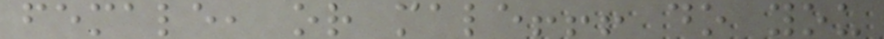female, or male!!! do you
